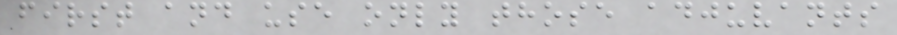first and use only those adjuvants
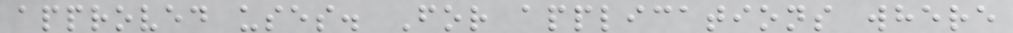approved uses. For applications where
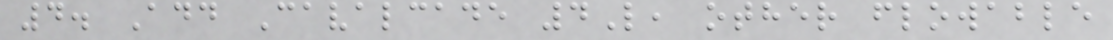4. Add Cavalcade 4L, other flowable
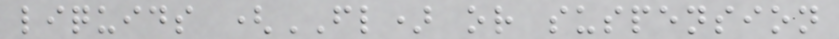liquids (FL) or suspension
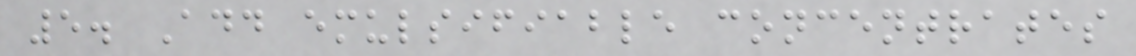5. Add emulsifiable concentrates
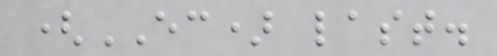(EC) last.
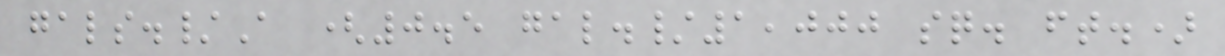gals./A (0.5 gal./1,000 sq. ft.)
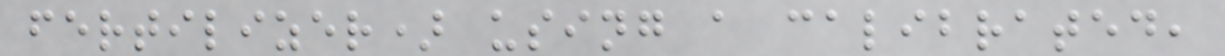fertilizer) using a calibrated,
